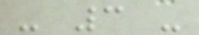- 3 -
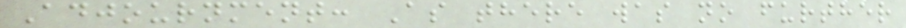Adjournment: As there was no further
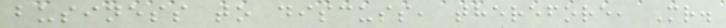business to discuss, therefore, Mr.
